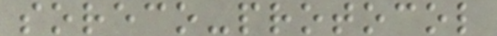soreco-protocol
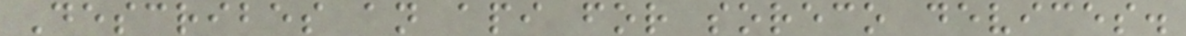Describes an api for soreco devices.
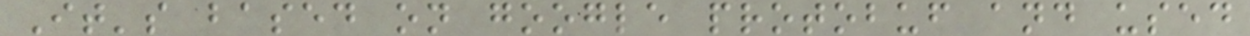It's based on google protobuf and used
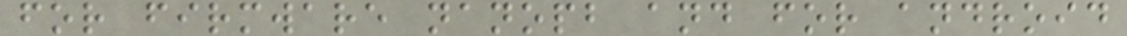for firmware nanopb and for android
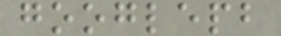googlepb
